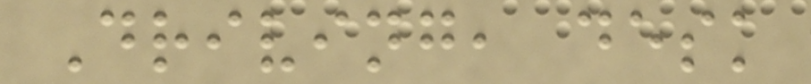Driving, desk
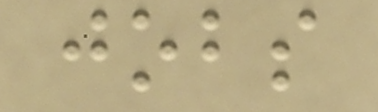jobs
